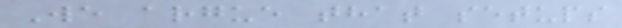We argue that setups
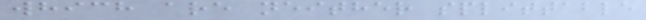which are neither splittable
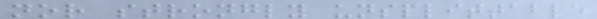nor strongly unsplittable
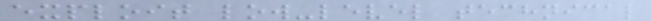exploit low-level technical
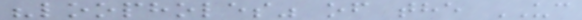"loopholes" of the UC
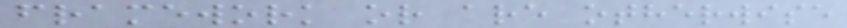framework or are otherwise
